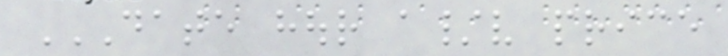DATE HOUR A/V PRICE
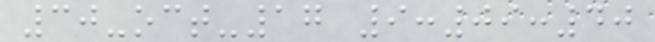30-oct-17 9:09:40
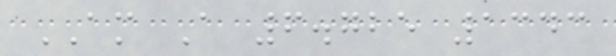AM A 6.725 1343
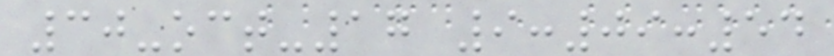30-oct-17 9:09:54
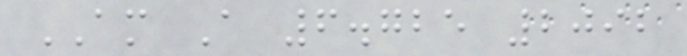AM A 6.725 2092
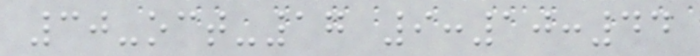30-oct-17 9:10:44
